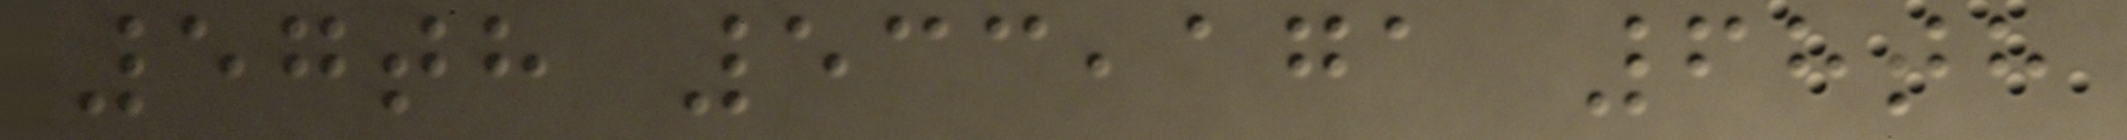57th 533,171 68th
